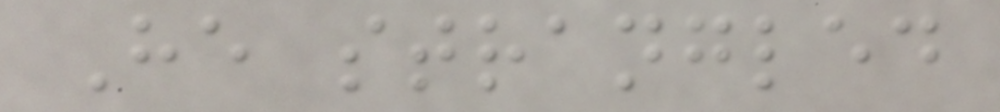He strangled
